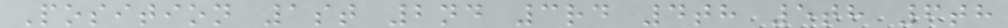Position 1st 2nd 3rd 4th 5th 6th
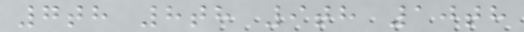7th 8th 9th 10th
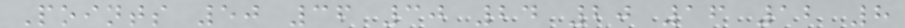Points 50 36 30 24 20 16 12 8
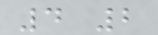4 2
